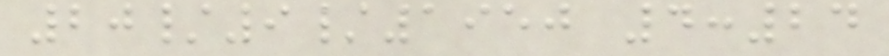20/9/1950 4:24
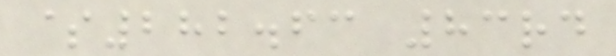$282.63 83rd
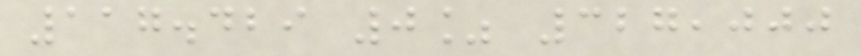117.429 0% 327,000
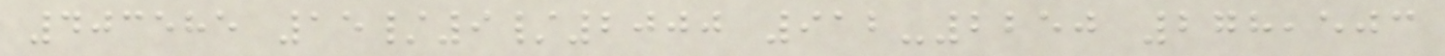403585 15/9/2000 912-2250 278,503
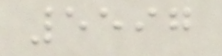5597
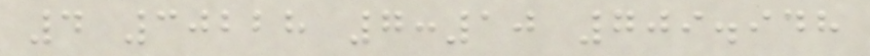4 30228 7:10 709.948
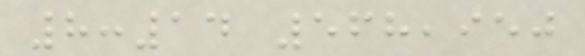8:14 568,950
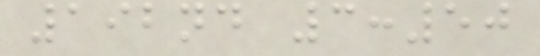192nd 3:50
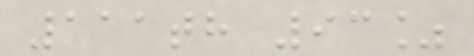111th 93%
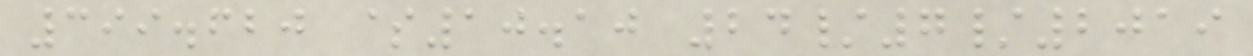399.620 $10.10 24/7/2019
